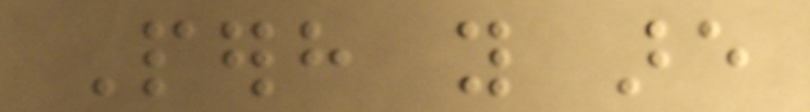Perhaps you are
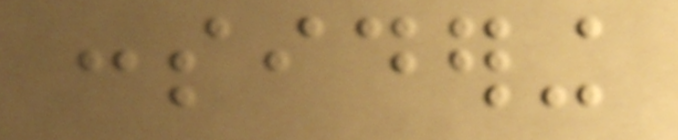considering
